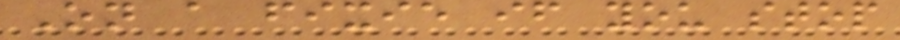On a fixie if you stop
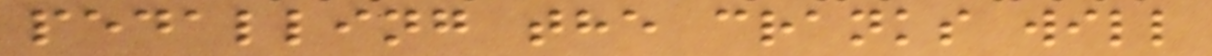pedalling the cranks will
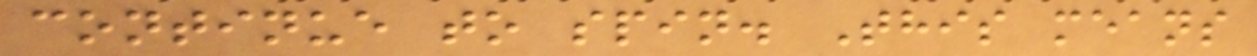continue to spin. This means
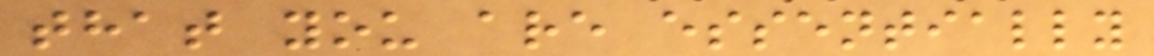that you are essentially
